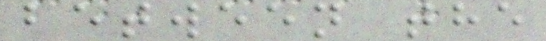between the
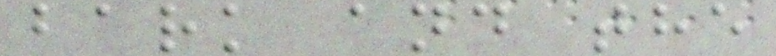bark and the
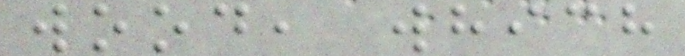wood, which
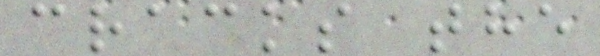cracks the
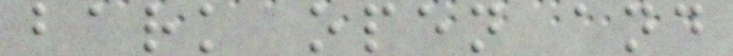bark open and
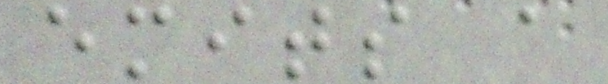emits a
